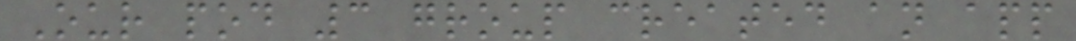Our pod 3 group created an app
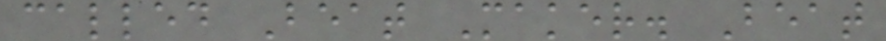called Beat Maker. Beat
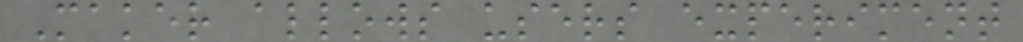Maker allows users experiment
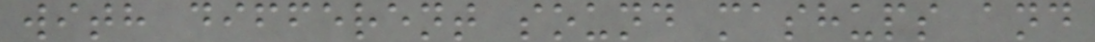with different sound mashups and
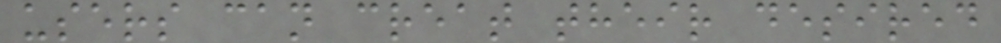users can creat their desired
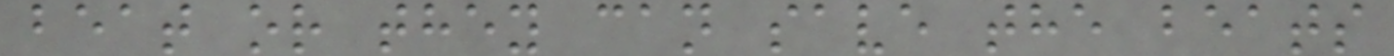beat or they can save the beats
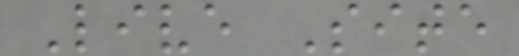Live Site
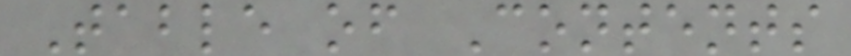Table of Contents
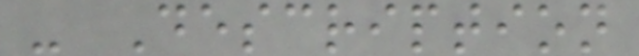- Description
